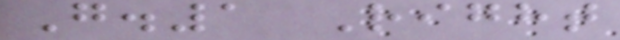G.1 Right
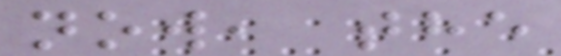now, the
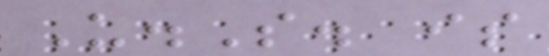U.S. is
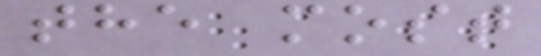the most
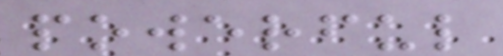powerful
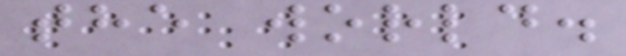the world.
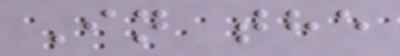In the
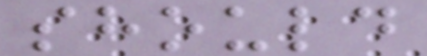should
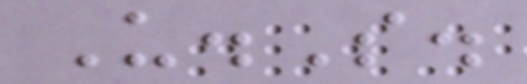U.S.
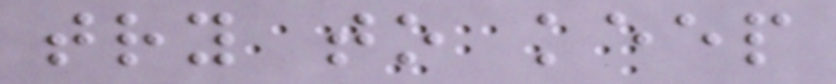try to keep
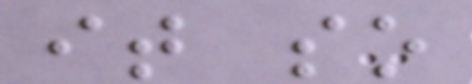it so
